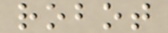robot
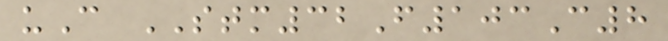uC STM32F103C8
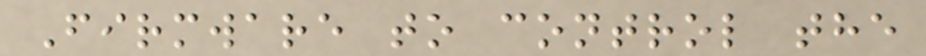Firmware to control the
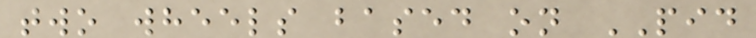two wheels based on PID
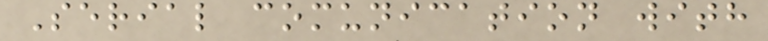Serial comunication with
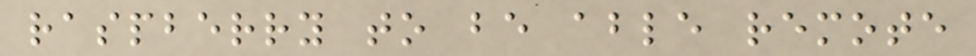raspberry to be able remote
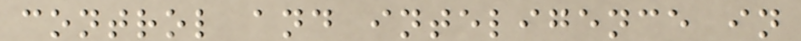control and inteligence in
